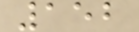152
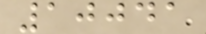10041
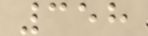358
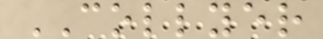COLLYER
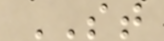ST
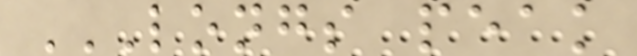LONGS PEAK
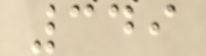349
